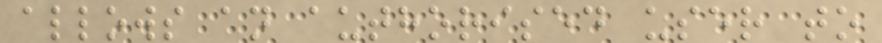allows an authorised user to
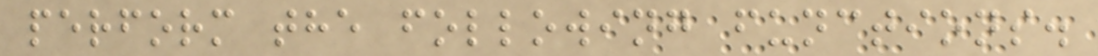perform the following functions.
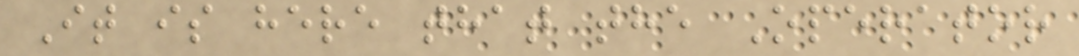It is here that the Operator
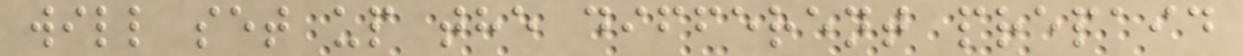will set up the different prepaid
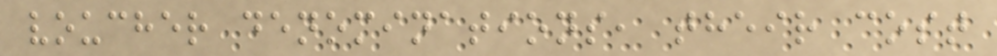voucher denominations, their cost
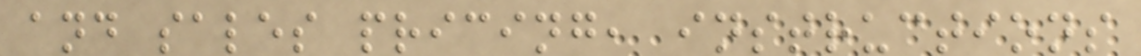and sales pricing, instructions
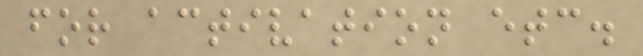for activation etc.
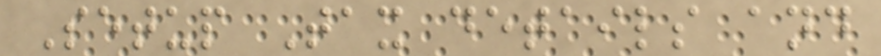Setup Tax details and
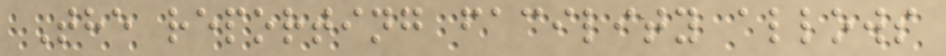The reporting facility allows
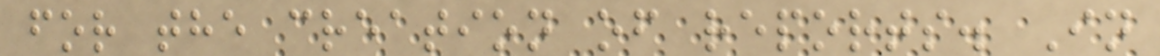for the creation of reports. In
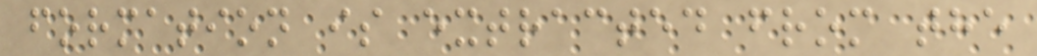formation is extracted from the
